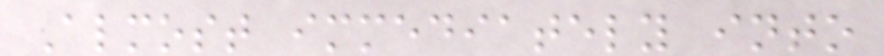Almost immediately into
